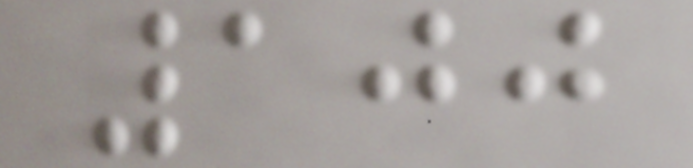100
